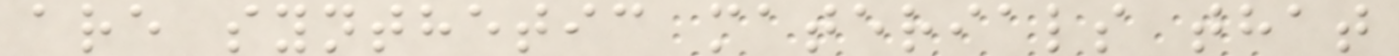are synthetic materials that
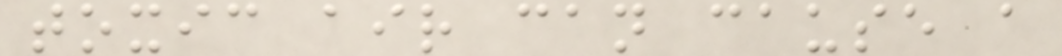toxic air can cause a
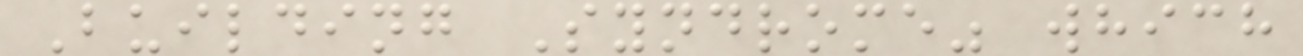Building Syndrome" which
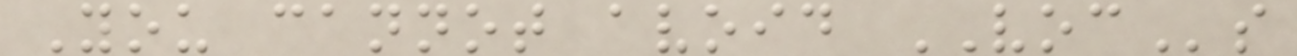You cannot avoid VOCs
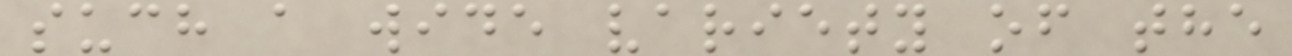such a wide variety of the
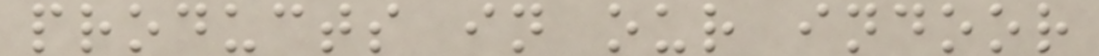products in our indoor
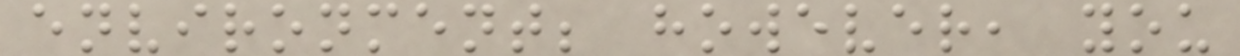environment; however, you
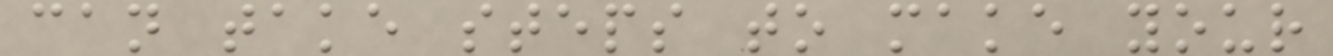can take steps to make your
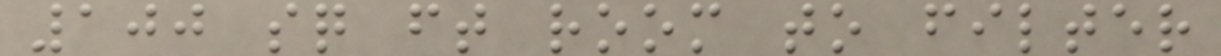100 sq ft room to filter
